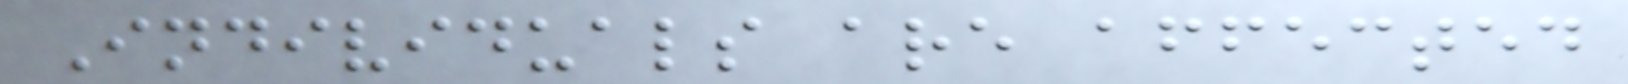Individuals are affected
